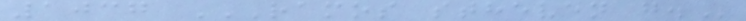1037 RAMOS STHEVEN G.
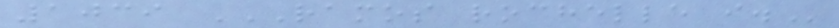1039 RAMOS ROCHELLE I.
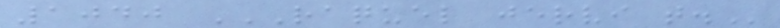1040 RAQUEL JERVI T.
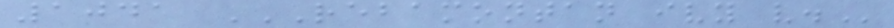1041 REBAMONTAN IVY V.
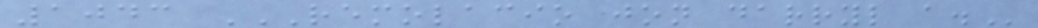1043 REMOLACIO JON DARRYL A.
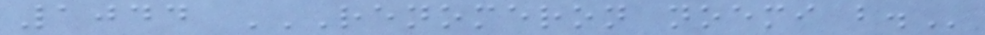1044 RENOMERON NOEMI B.
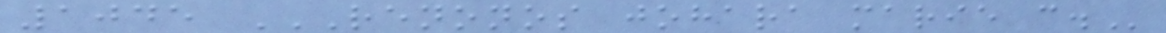1045 RENONOS JOHARA MARIE C.
